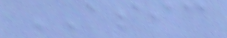ASIC
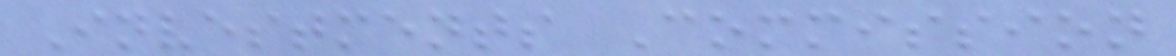Investments Commission
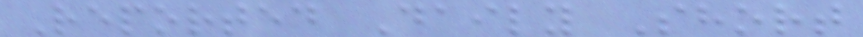Reported Daily Short
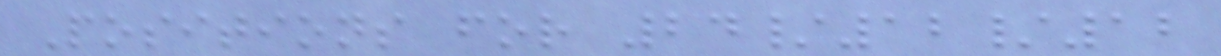Positions for 24/12/12
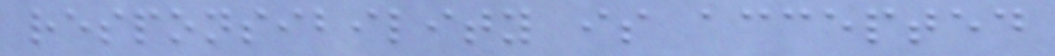responsibility is accepted
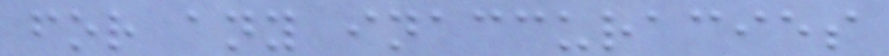for any inaccuracies
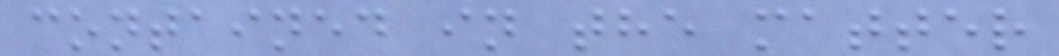contained in the matter
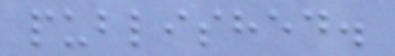published.
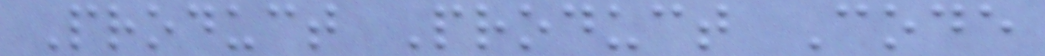Product Product Code
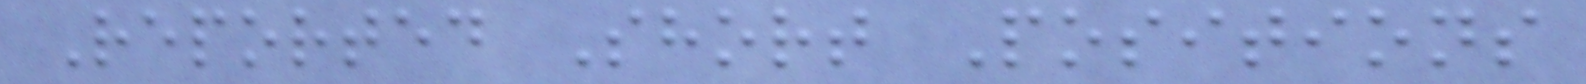Reported Short Positions
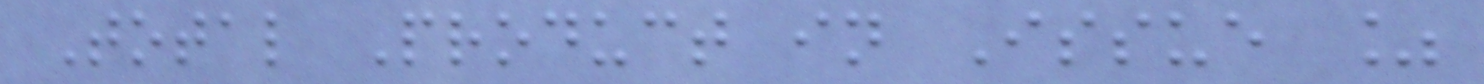Total Product in Issue %
